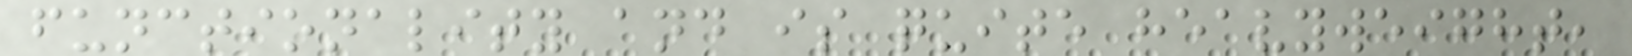functionality and is quite heavyweight,
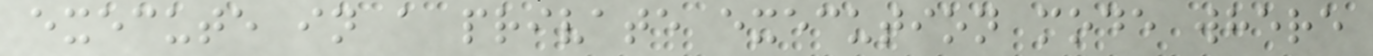execute in a private execution mode where
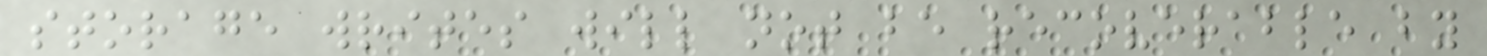storage writes will not be recoverable by
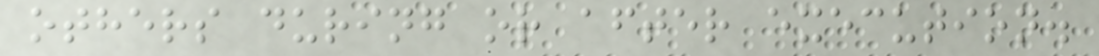others during or after execution.
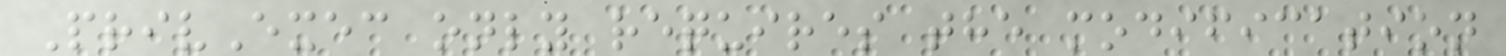PrivExec only requires the modification
